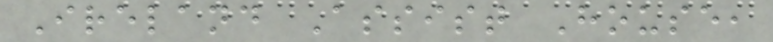Ireland Assist House,
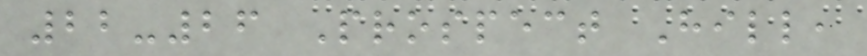22-26 Prospect Hill,
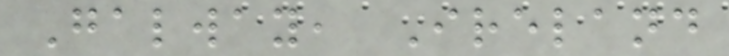Galway, Ireland
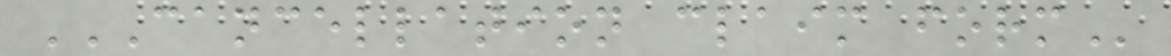CANCELLATION CLAIM FORM
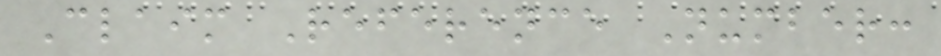Claim Reference Number:
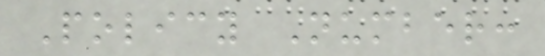Policy Number:
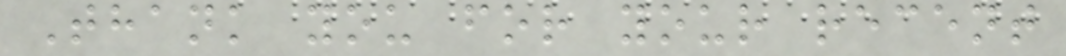Thank you for your recent
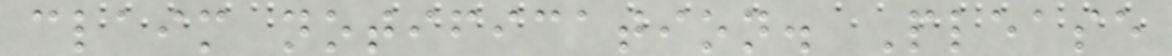claim notification. Please
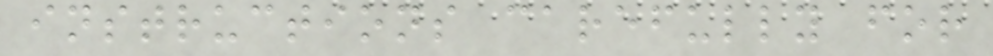instructions carefully for
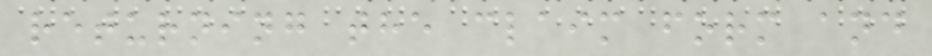returning the claim form and
